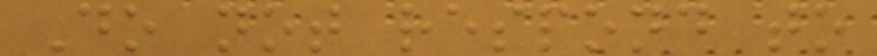Do not respond to
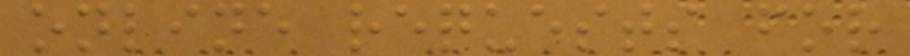online requests for
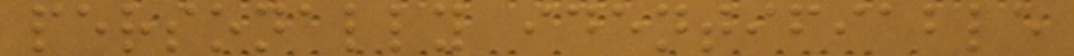personally identifiable
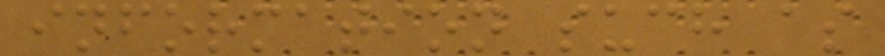information such as
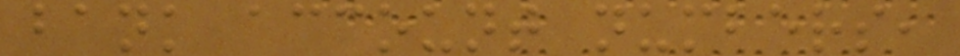bank account numbers,
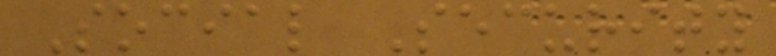Social Security
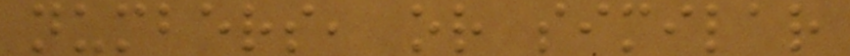numbers, or similar
